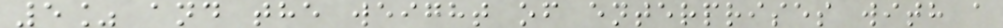5% and the weight of enterprises with a
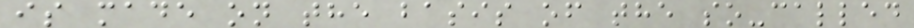is made on the basis of the so-called
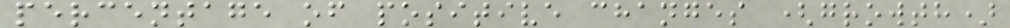percentage of positive changes (growth)
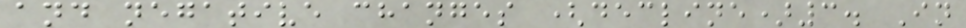and negative changes (decline)3. In
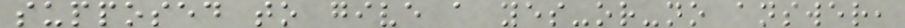supposed to give a yes-or-no answer,
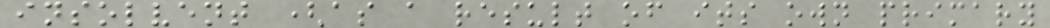insolvent (as a result of its own primary
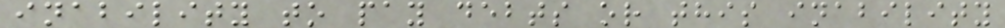inability to pay debts or this inability
